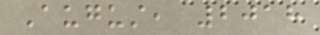August, 2018
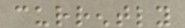currently
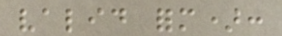valid form):
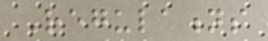Regulations
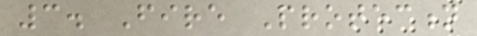3. Fire Protection
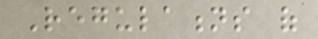Regulations of
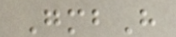GmbH
